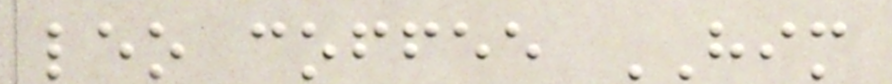leo coffee HIM
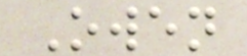Owen
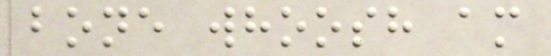bone whoosh am
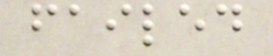failed
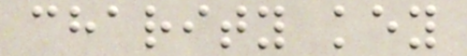charity key
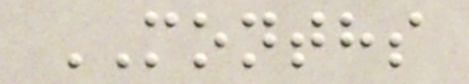MONTHS
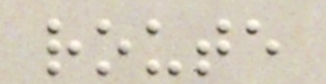route
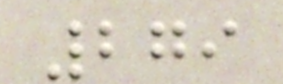279
